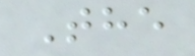The
